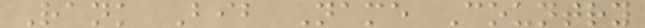Rank Bib Name Country
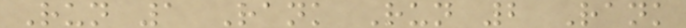Run 1 Rank Run 2 Rank
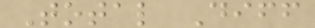Total Diff
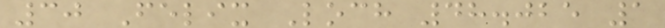30 Felix Loch 48.025 1
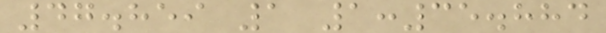47.859 1 1:35.884
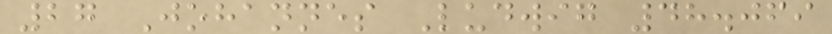27 Johannes Ludwig 48.069
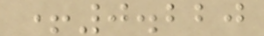+0.220
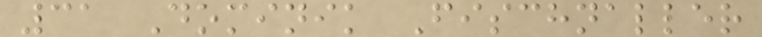31 Dominik Fischnaller
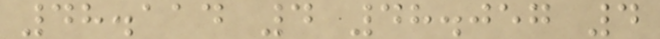48.114 4 48.057 4
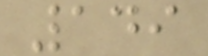149
